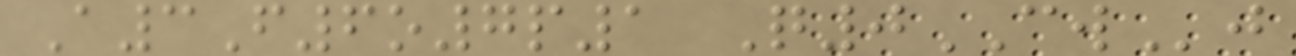A3F6o7p1 Q0CWj
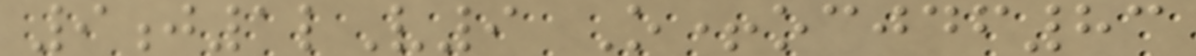9j1lV9 O+ocjdf83
